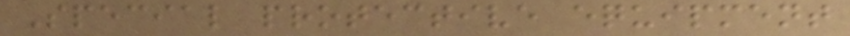Special protective equipment
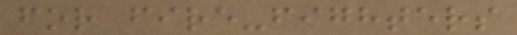for fire-fighters
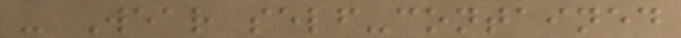- Wear self-contained
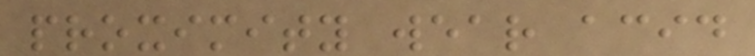proximity wear acid
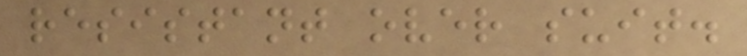resistant over suit.
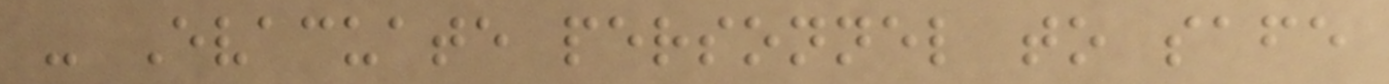- Evacuate personnel to safe
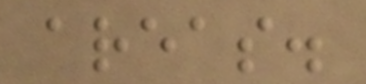areas.
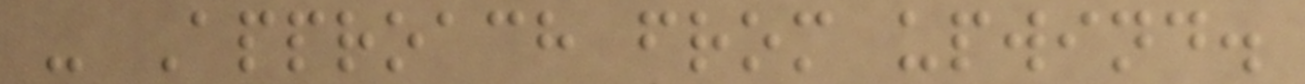- Approach from upwind.
